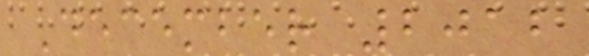December 2012
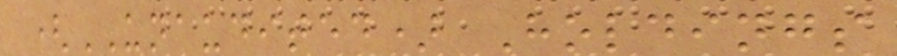(UNAUDITED) Holdings
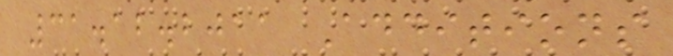31.12.2011 Additions
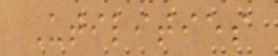Utilities
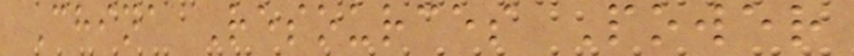China Resources Power
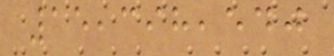15,398,540
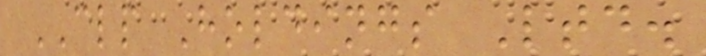CLP Holdings Ltd.
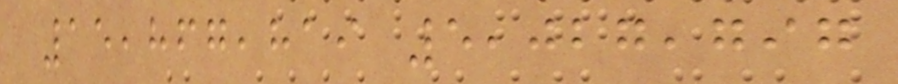15,867,819 5,027,797
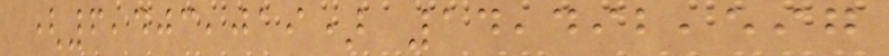(6,403,019) 14,492,597
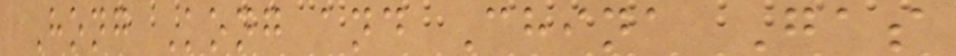Hong Kong and China Gas
